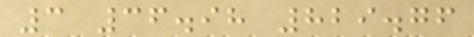3 36.98 829.76
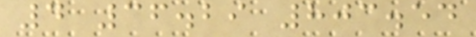4 36.29 803.54
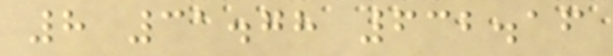8 31.78 632.16
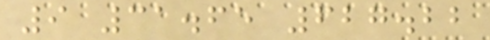9 31.65 627.22
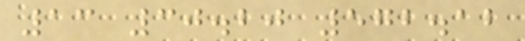13 30.20 572.12
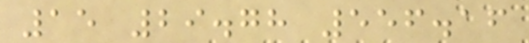15 29.78 556.16
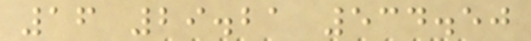16 29.21 534.50
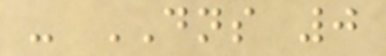- DNS 0
